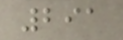291
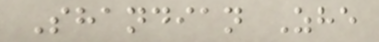Shandian Zhe
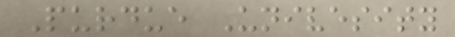Purdue Univesity
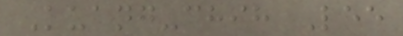Kuang-chih Lee
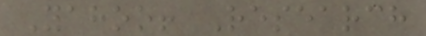Yahoo! Research
